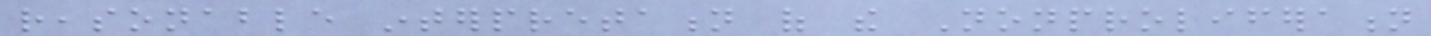reasonable interpretation of the Nonproliferation
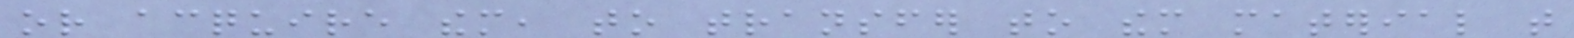or acquire them, to transfer to them material that
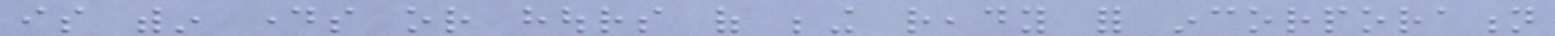is within days or hours of being ready for incorporation
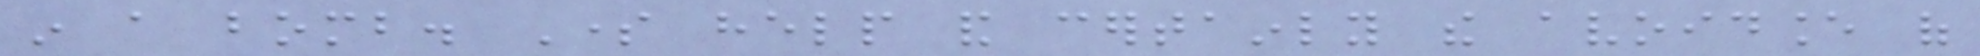in a bomb. Some help and certainly the avoidance of
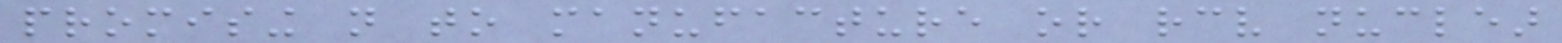promising not to manufacture or receive nuclear
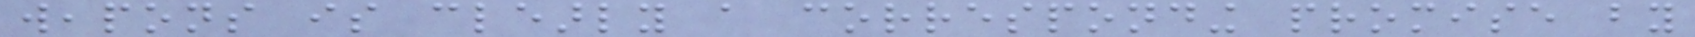weapons is clearly a corresponding promise by
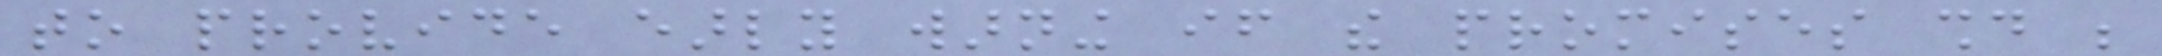to provide early warning if the promises should be
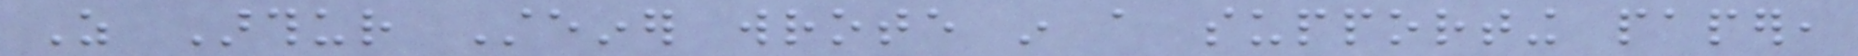As Arthur Steiner wrote in a supporting paper,
